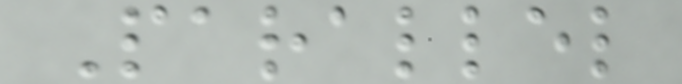Parallel
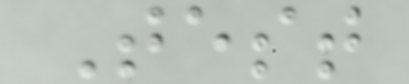Test
